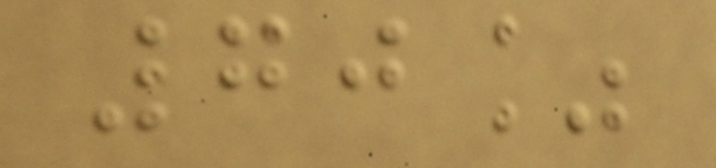70%
